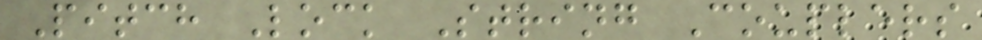Pitch Lock String Couplers
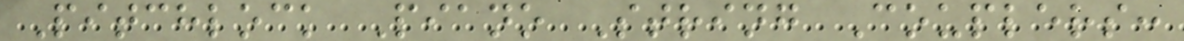Pitchlock Piano String Couplers:
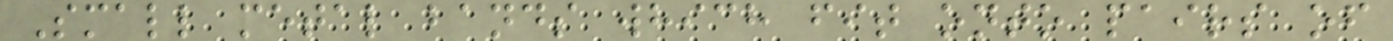Small metal bands which fit onto pairs of
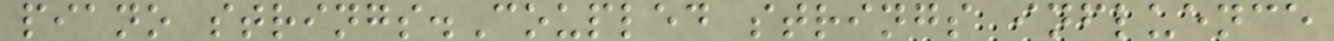piano strings.Coupled strings influence
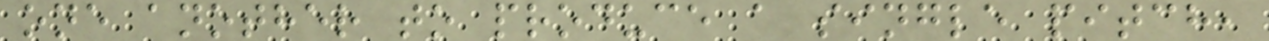one another to produce a single pitch,
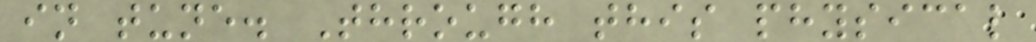in tune. Through this physical
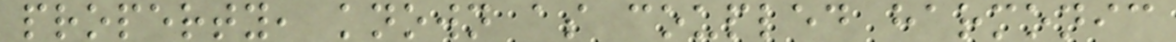property, known as coupled harmonic
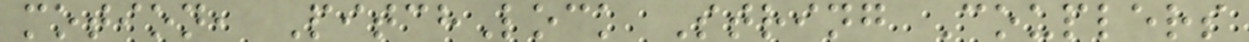motion, PitchLock String Couplers
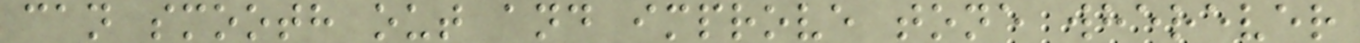can smooth out and improve tone wherever
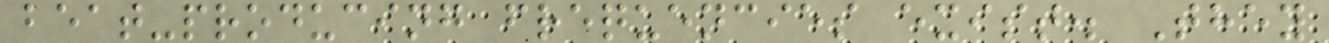beat-producing frequencies exist. They
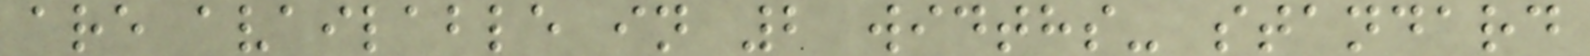are available in 2 widths- standard
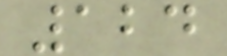124
